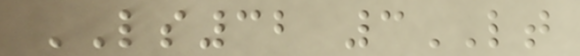LS32 3LT
